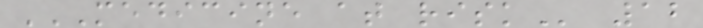MEDICINE AT RISK 12
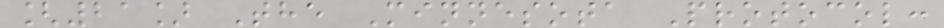[21] The Minnesota Protocol:
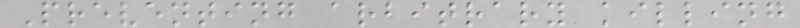Preventing arbitrary killing
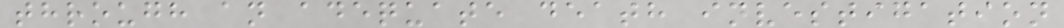through an adequate death investigation
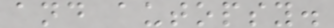and autopsy.
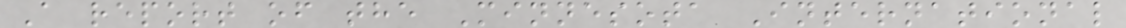A report of the Minnesota International
